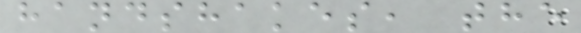handshakes, the
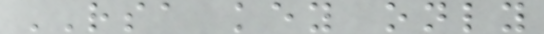RSA key only
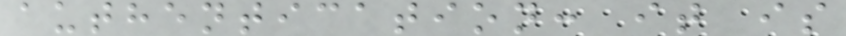authentication: it is
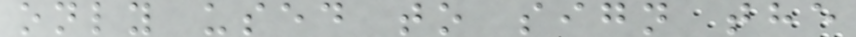only used to sign the
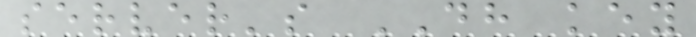server's DH key
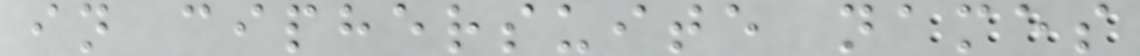in ciphersuite names
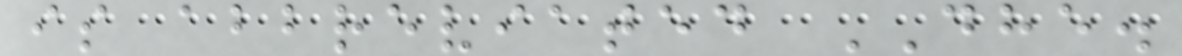is abbreviated DHE.
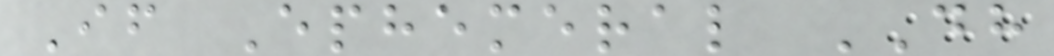If Ephemeral DH
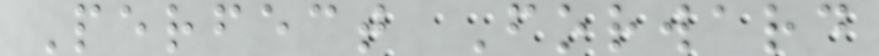Perfect Forward
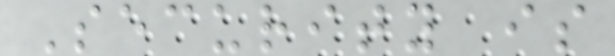Security is
